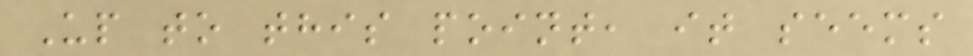Up to this point, it seems
